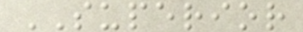SUPERIOR
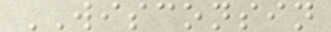WISCONSIN
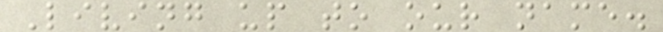Living up to our name.
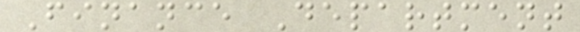Finance Department
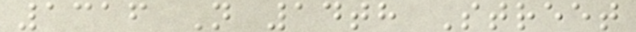1316 N 14th Street
